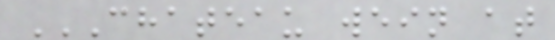CHATEAU WEIN AT
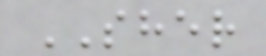SHER
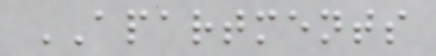APARTMENTS
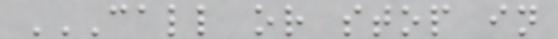CALL OR STOP IN
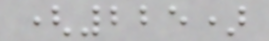(225)
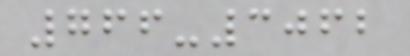766-3062
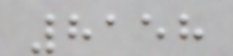8158
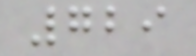729
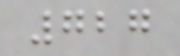727
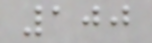100
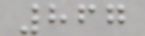867
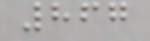867
